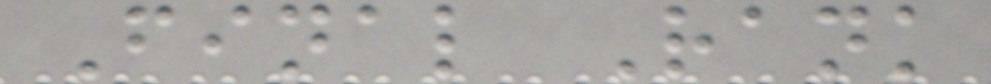Final Rank
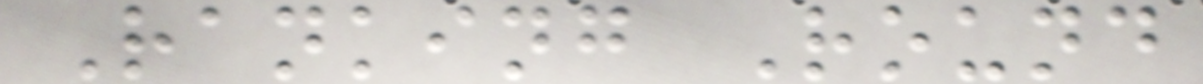Ranking Round
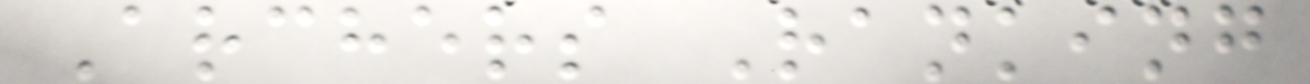Archers Ranking
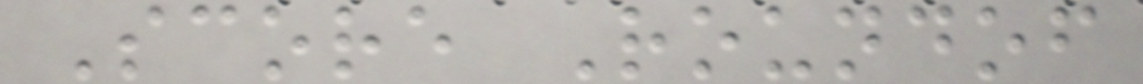Score Roundof
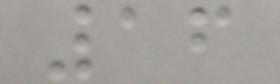16
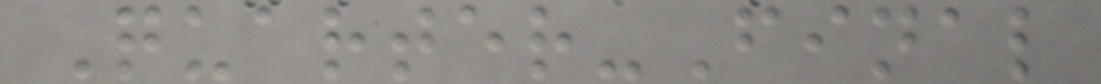Quarter-Final
